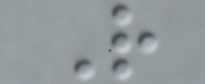R
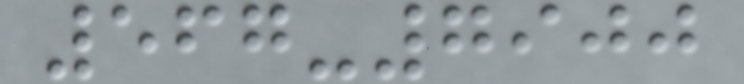567-7900
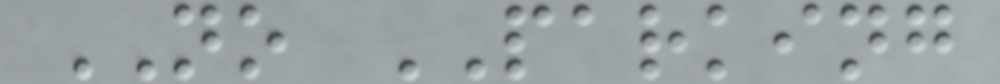NO PARKING
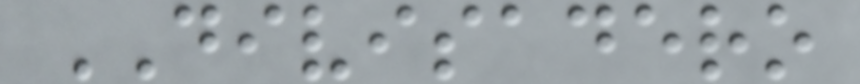DIVISADERO
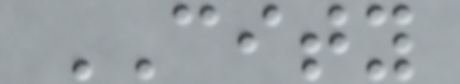CITY
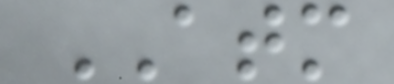ATM
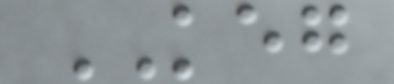KEG
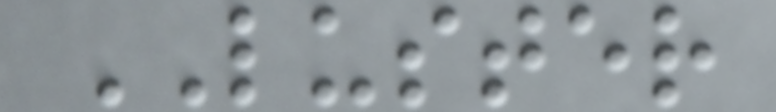LUSTER
